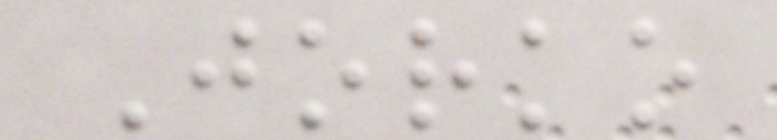Jorko
